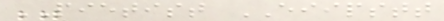PIETIST EIIPSTT
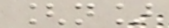[n]
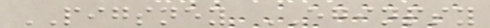PIGSNEY EGINPSY
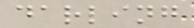darling
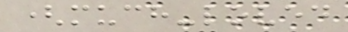(much-loved
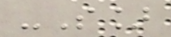-S]
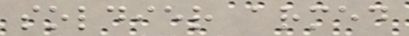soldier armed
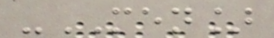-MEN]
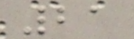21
